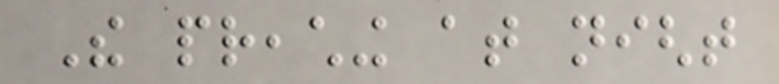The preaching at night
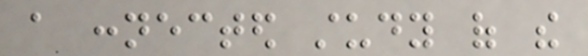a connected study of the
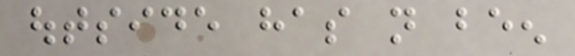outside has not been
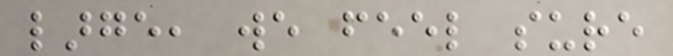large, we feel sure
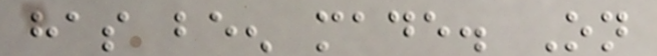has been made. On
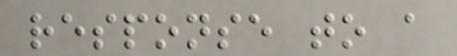response to a
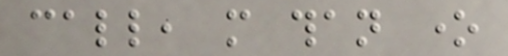call, more than one
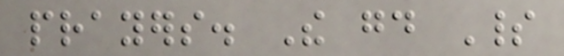prayers. The good Spirit
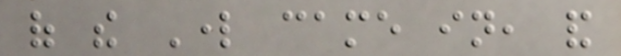of the Lord came in, and
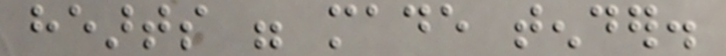hearts were made tender.
